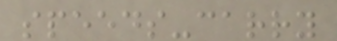speeds-carry
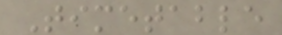Timetable
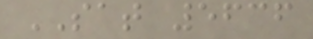SAT 5636
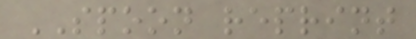SPOON reprint
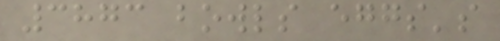3873 bowls eggs's
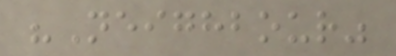"Neighbour"
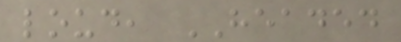loud, HEADED
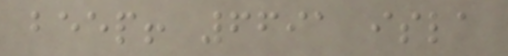beep! 6691 isla
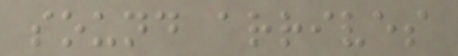sound arrives
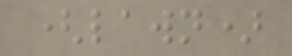(lawn)
